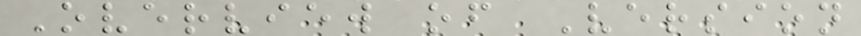Overview of Version
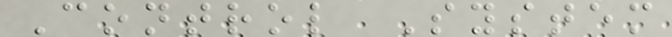Control System
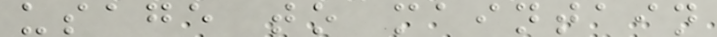usage to maintain
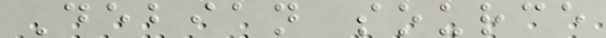Debian source
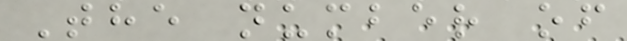The number of
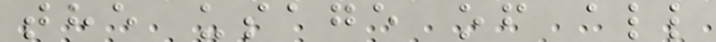the usage of all
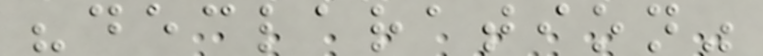"declaration"
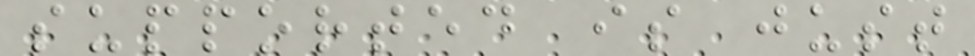supported is just
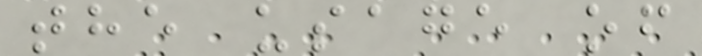the usage of
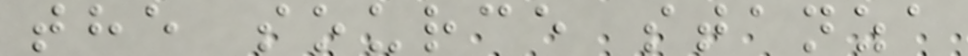the source stanza
